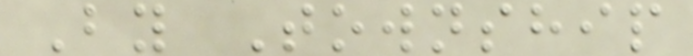By Township
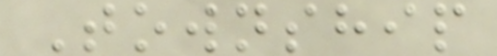Township
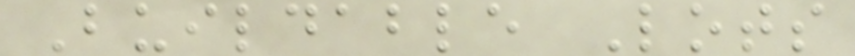Buildable Lots
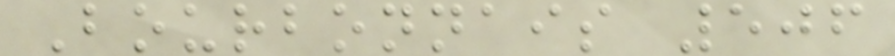Bourbonnais 506
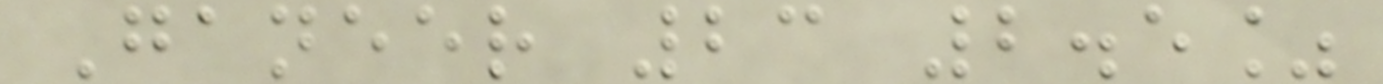Ganeer 23 2.5%
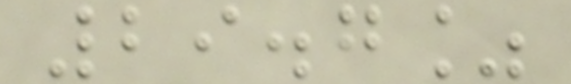29.7%
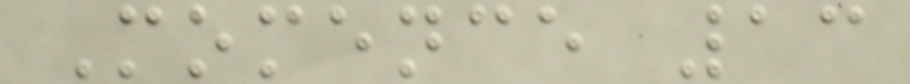Momence 13
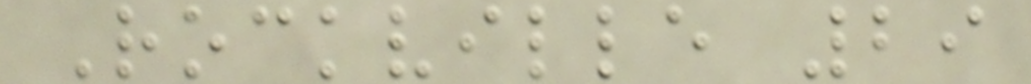Rockville 29
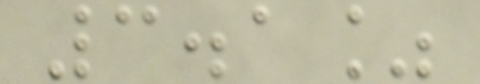3.1%
